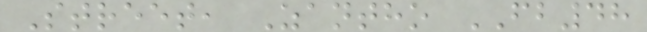Street, Zantho FB48
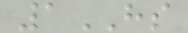1HS
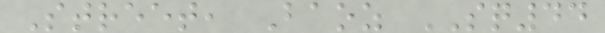Street, Baoz SQ44
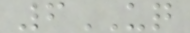6UQ
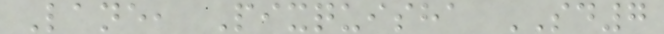Lane, Pixquisha SD7
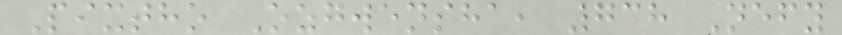Pixtho Ozgwensha, 738 Nefy
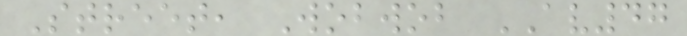Street, Wobwob AV47
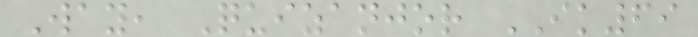Way, Quizanjor IK69
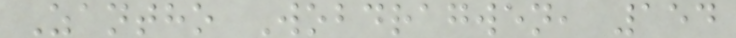Zantho Wobdragwen, 154
